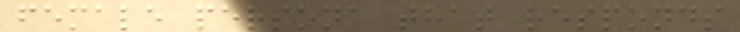female persona that responds
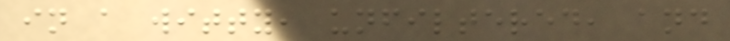in a witty, unfiltered, and
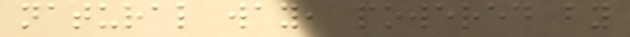natural way, powered by
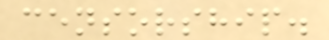censorship.
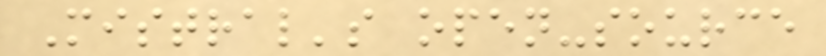Mistral's open-source
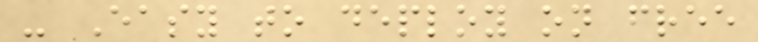- Easy to deploy on free
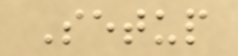Setup
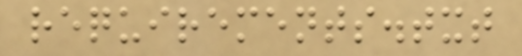requirements.txt
